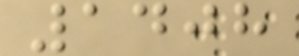1408
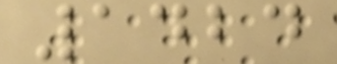1424
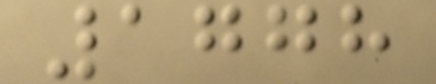1778
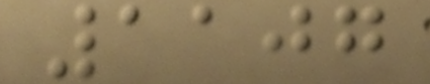1107
